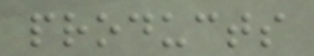products
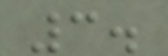3.
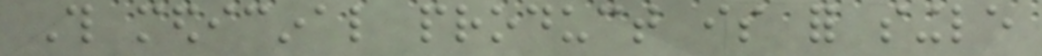This medicinal product is for single
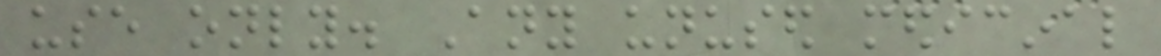use only. Any unused medicinal
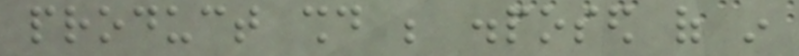product should be disposed of in
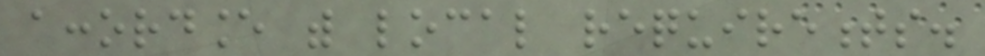accordance with local requirements.
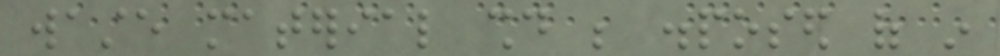waste material should be disposed of in
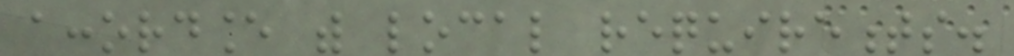accordance with local requirements.
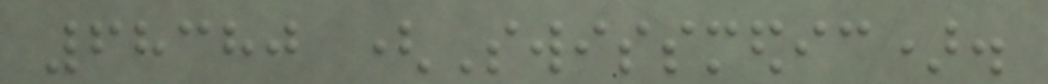68380 (Swissmedic).
